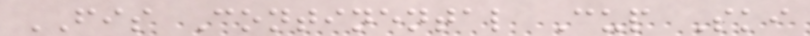FIS Continental Cup Ski
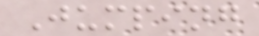Jumping
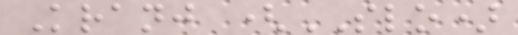Kranj (SLO)
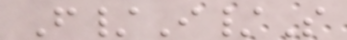F/I/S
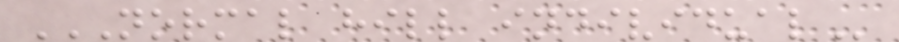NORMAL HILL INDIVIDUAL
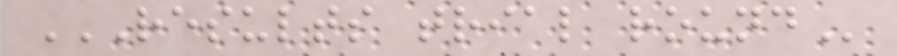RESULTS TRIAL ROUND
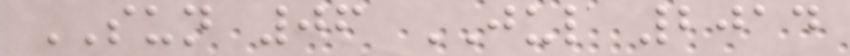SUN 06 JUL 2014
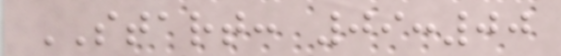START: 09:00
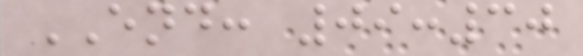END: 09:30
